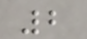2
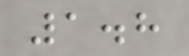1.8
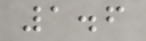1.6
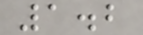1.2
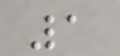1
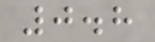0.8
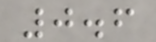0.6
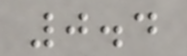0.4
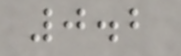0.2
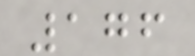176
